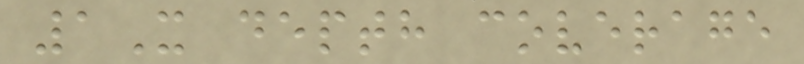1X depth coverage
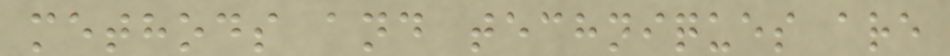methods and techniques are
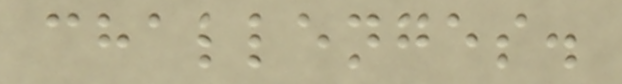challenges.
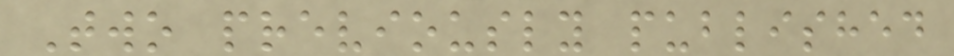Two previously published
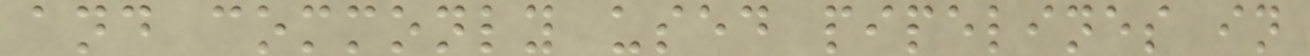and commonly used pipelines in
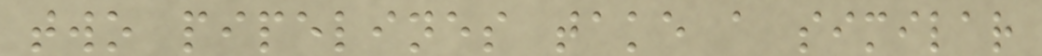two pipelines take a similar
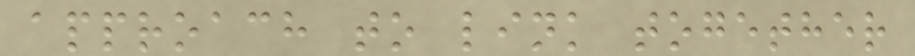approach to link together
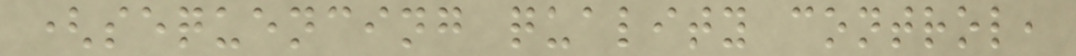(sequencing quality control,
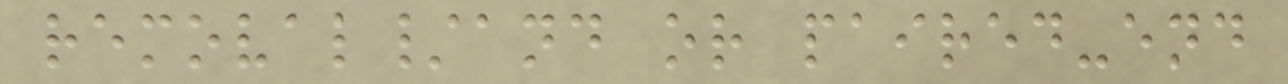removal/and or paired-end
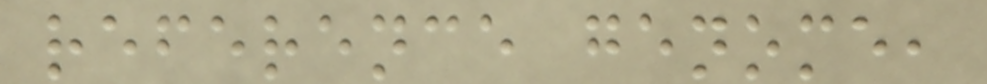reference genome,
